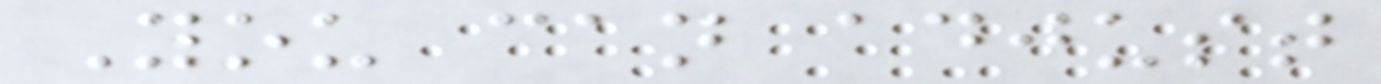You can adjust
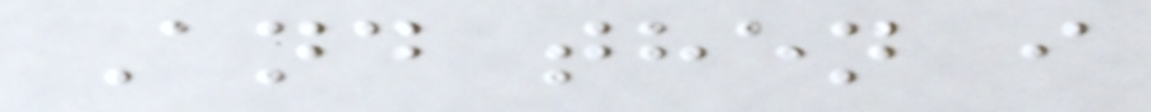And then i
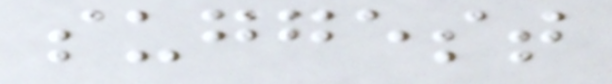suggest
